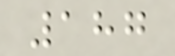187
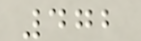472
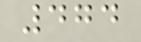474
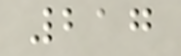217
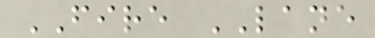FIRE LANE
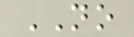NO
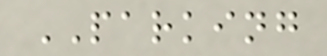PARKING
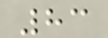83
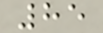85
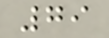79
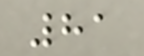81
